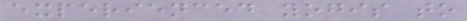experienced yogis to
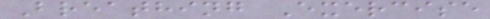Breathing Exercise
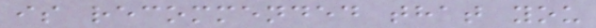is recommended that you
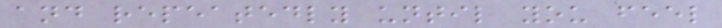and repeatedly until you feel
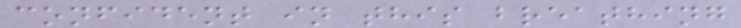confident in this breathing
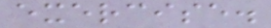exercise.
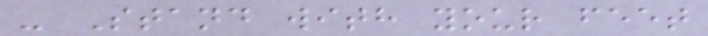- Stand with your feet
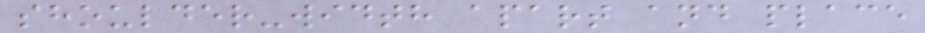shoulder-width apart and place
